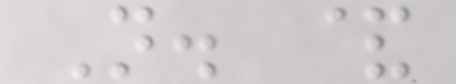N. &
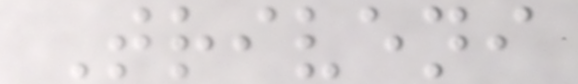Triveni
